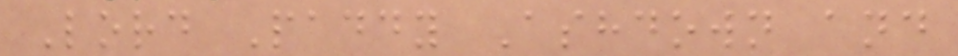Lord Paddy Ashdown and
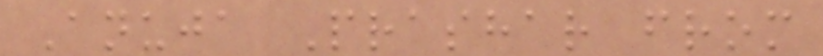Anuja Prashar from
